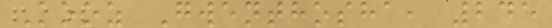Kooz Gwenthosha, 245
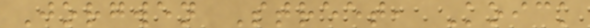Jorgwen Street, Koick
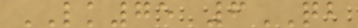LK75 6QB
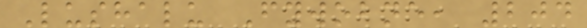Lushalu Fywobne, 204
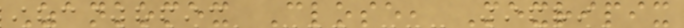Zankomex Close, Mexripix
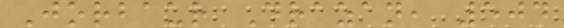Jorbaur Drazan, 504
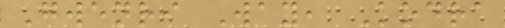Gwenri Way, Kodra
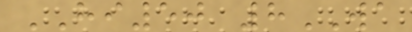HI50 8WA
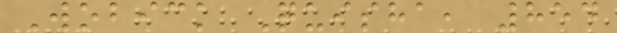Wobick Quisha, 854
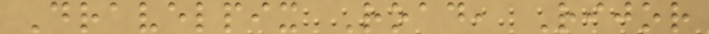Dravelpix Road, Rijor
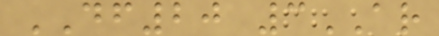DF20 3AR
